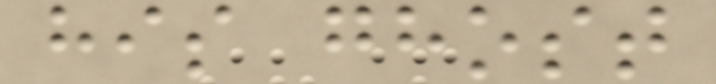his ghost
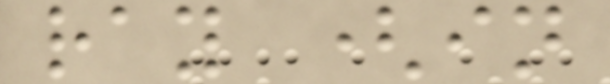ray (in
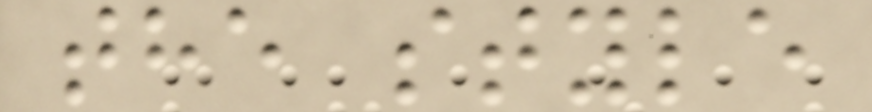the style
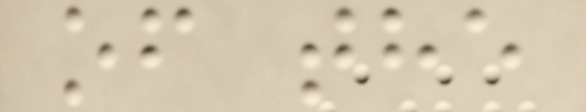of the
